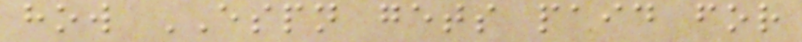how ESPN gets paid for
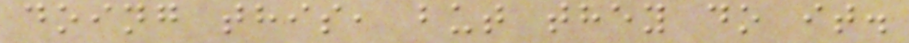doing this, but they do it.
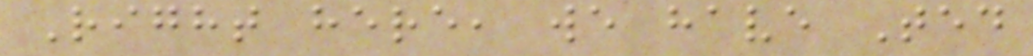Right here, we have Ted
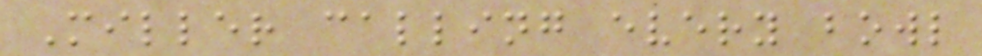Miller calling every bowl
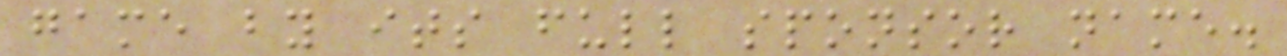game by its full sponsor name.
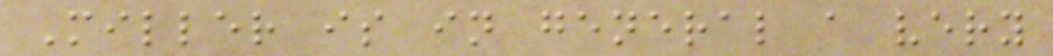Miller is in general a very
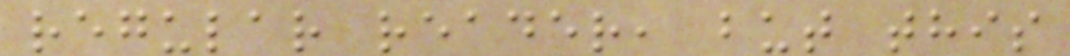regular reader, but this
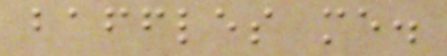baffles me.
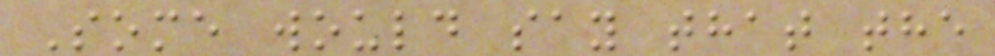Some would say that the
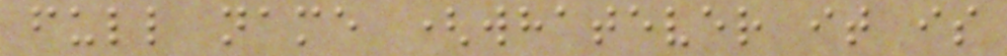full name (whatever it is
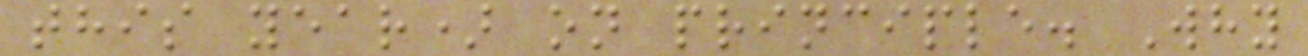this year) on principle. Why
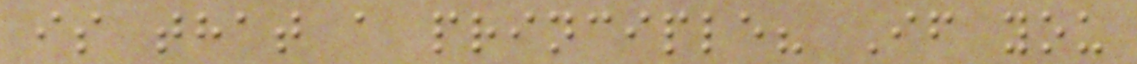is that a principle? If you
